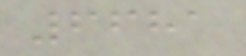6681
